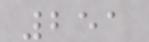251
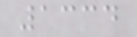1334
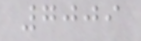7009
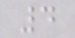4
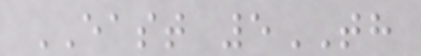EAST 5TH
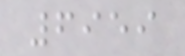6959
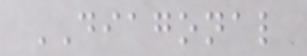DIAGONAL
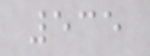535
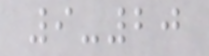9-20
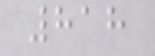818
